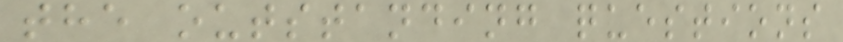the outstanding questions
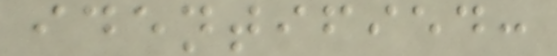identified:
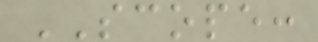SCOPE:
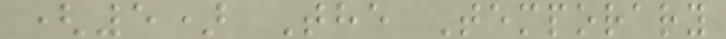(5) The Temporary
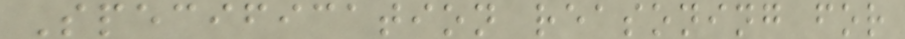Specification reasoning for
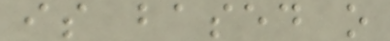is based o
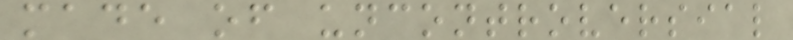made of uncontroversial
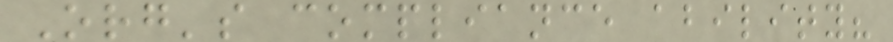Org's compliance ability?
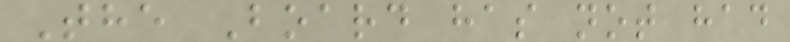The Board has not had
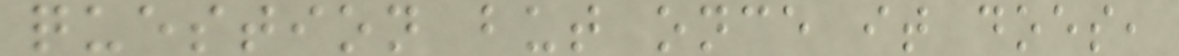question but once it does,
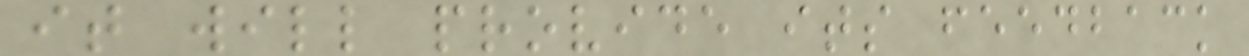it will provide its feedback
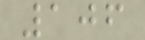106
